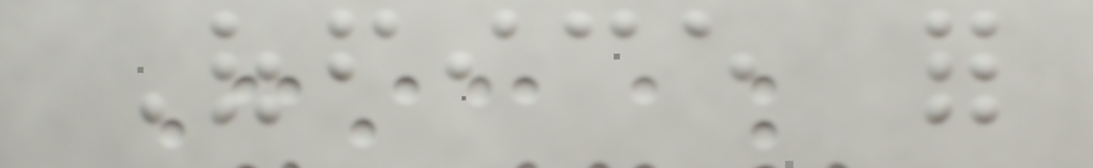Office for
